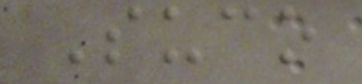Suco
